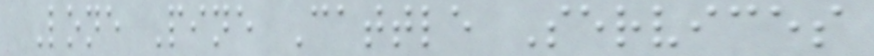Lone Pine Cattle Services
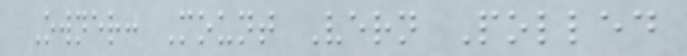Owner: Mount Vern Polled
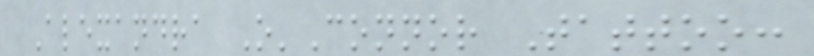Alexandra O'Connor Tattoo:
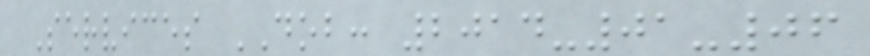Services DOB: 2014-01-06
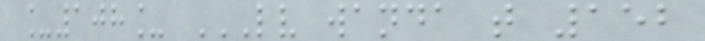_108_ LV WANDA T 152
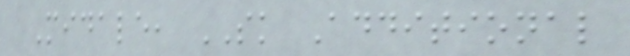Midale, SK Additional
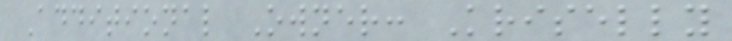Additional Owner: Kriselly
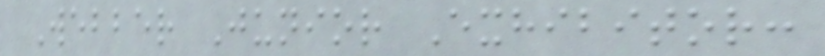Webber Junior Exhibitor:
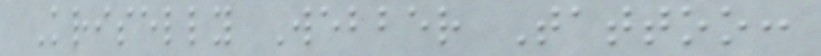Kriselly Webber Tattoo:
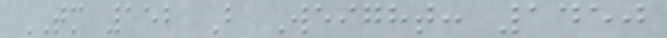TM 152 B Weight: 1450
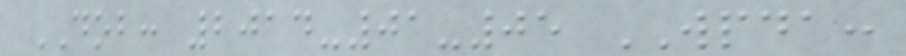DOB: 2014-01-05 WPDA:
